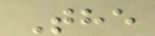The
